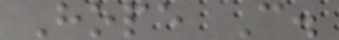Hope C.
